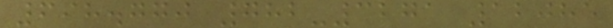698.770 782-3271 12085
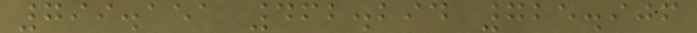799.151 462.294 725.906
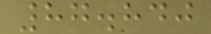87.840
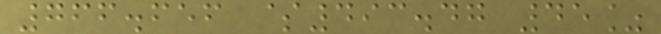766.656 $493.47 45%
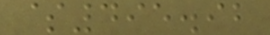$495.92
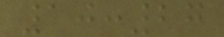10:27
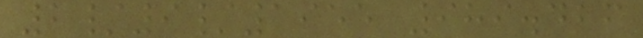2/9/1955 989.426
